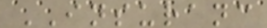INSURANC
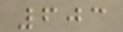603
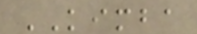KIMBA
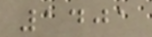1401
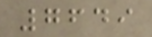7649
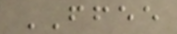FFEE
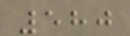580
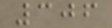306
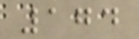174
